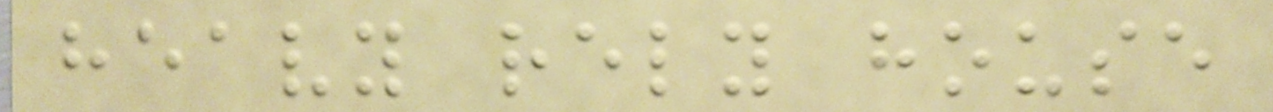heavy rely house
